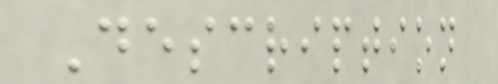Description
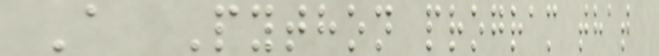A Python program that
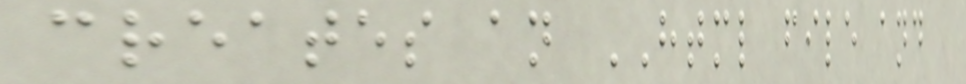creates an HTML file and
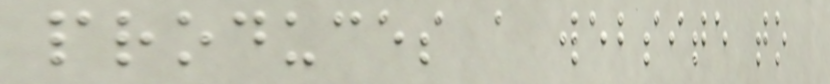produces a website to
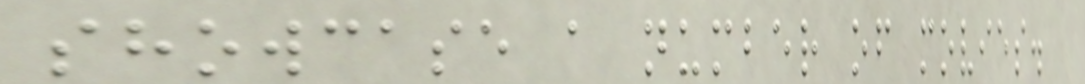showcase a number of movies.
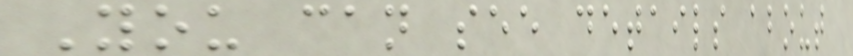You can see details about
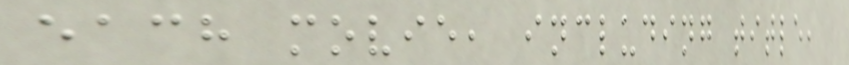each movie, including title,
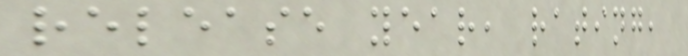release year, rating,
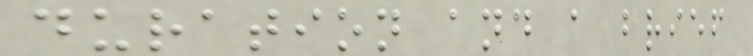duration and a brief
